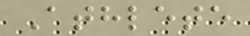Athlete
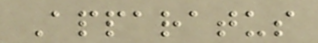Apparatus
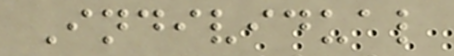Individual
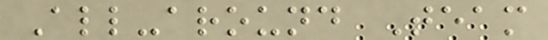All-around Team
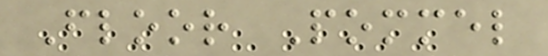Floor Pommel
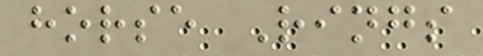horse Rings
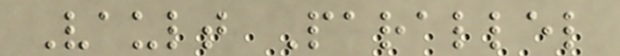Vault Parallel
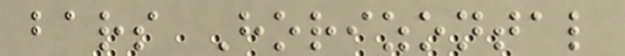bars Horizontal
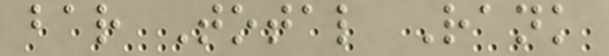bar Total Rank
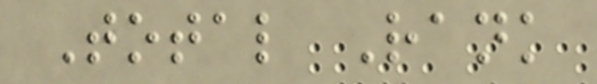Total Rank
